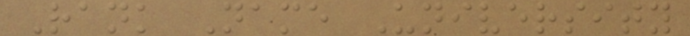Rank Name University
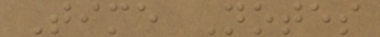Time Notes
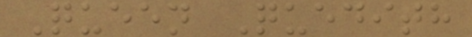Queen Quedith
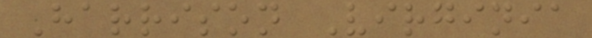Harrison Virginia
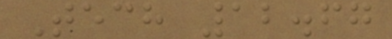Tech 12.67
